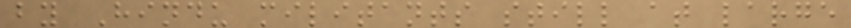by Hindu militants still at large
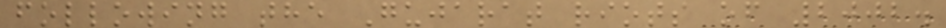following the Gujarat riots of 2002.
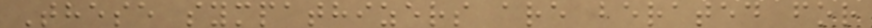These sympathizers are berated for
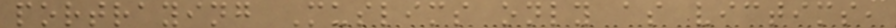portraying Muslims only as victims,
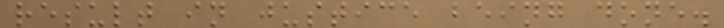result in justice being done.
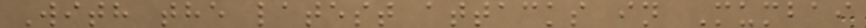With the latest attacks in Mumbai
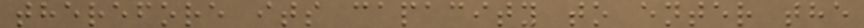therefore its capacity to enter the
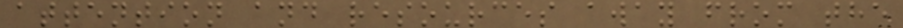attention and resources away from the
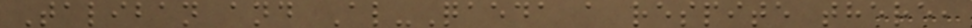Taliban and Al-Qaeda a respite there,
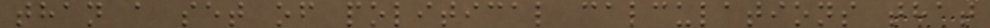than a set of political calculations that
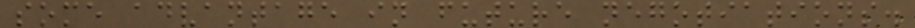some advantage in future negotiations.
